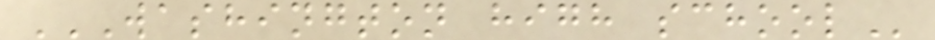WASHINGTON HIGH SCHOOL
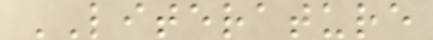LITERATURE
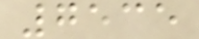7535
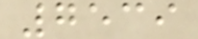7539
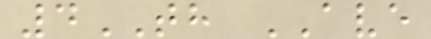4TH AVE
